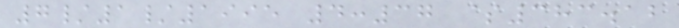7/1/1995 4:37 $383.12
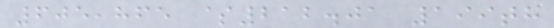605,865 $212.01 199th
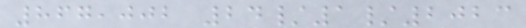867,002 24/1/2023
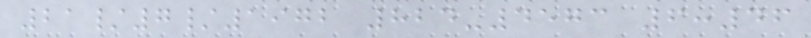21/7/1972 824-4573 6:46
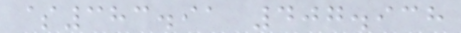$383.91 407.938
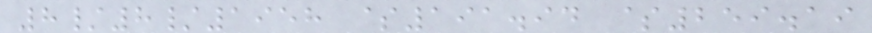8/8/1958 $191.94 $259.19
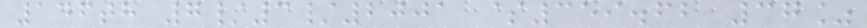146th 7/3/2001 $359.62 37%
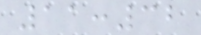11:32
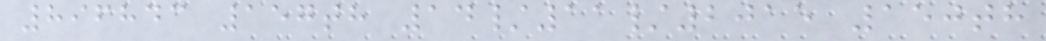896843 157th 14/11/2015 150th
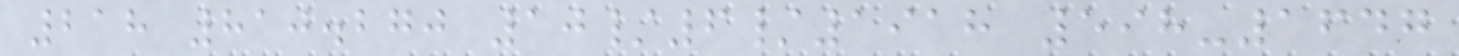218 810.270 10/6/1918 598-1647
